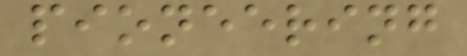pioneering
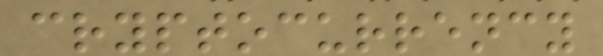cryptocurrency
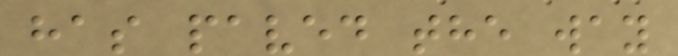has paved the way
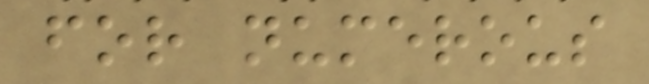for numerous
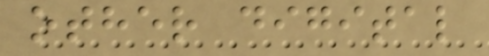other digital
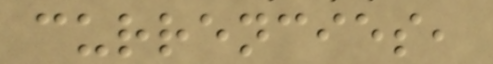currencies,
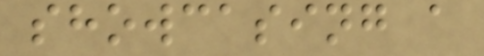showcasing a
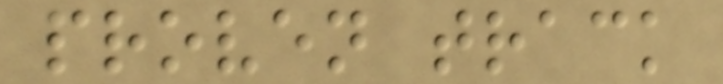proven track
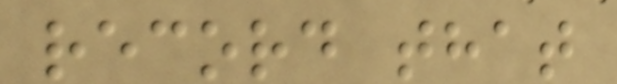record that
